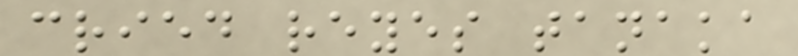cried reyes tanaka
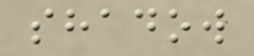shadow
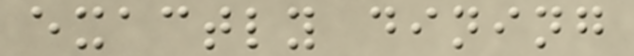exactly dining
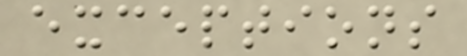exceptions
